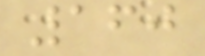160
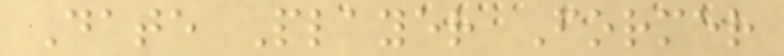Date Player Former
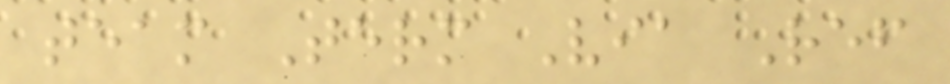team Term Via Ref
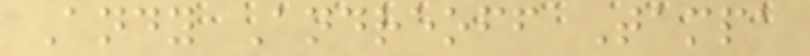Andy Andreoff Tampa
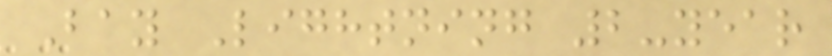Bay Lightning 2-year
